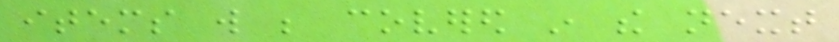items will be covered in the next
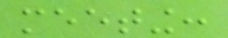meeting:
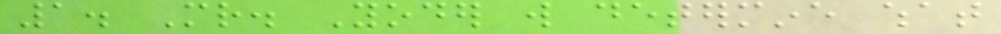1. Mr. Yoder will determine what
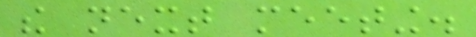the next meeting.
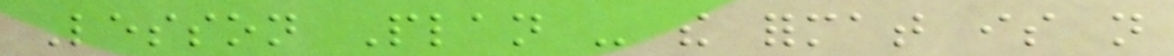Lesson Plan - the format is not
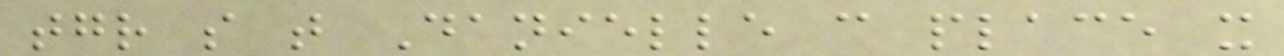together so that Danielle can place it
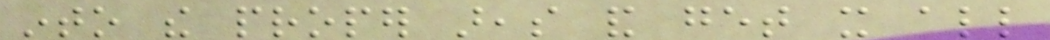into the proper areas and get it all
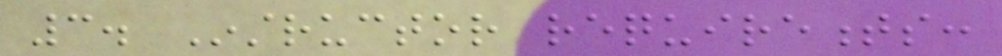3. Instructor requirements:
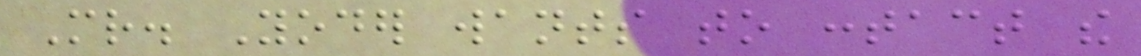Mr. Yoder wants to contact the
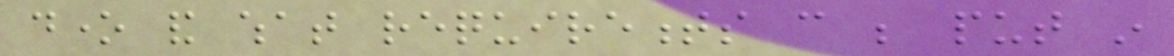done and what requirements can be put in
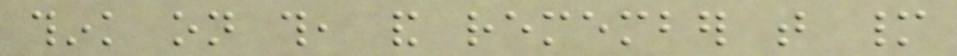think on this, and remember that many
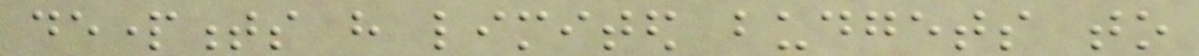departments have limited budgets to
